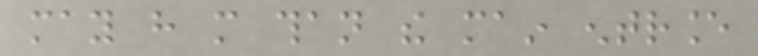may have more than the main entrance
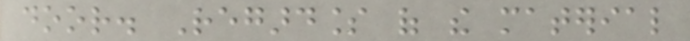door. Regardless of the material
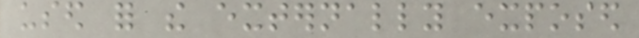used for the externally exposed
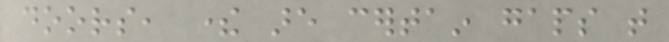doors, there are certain gaps that
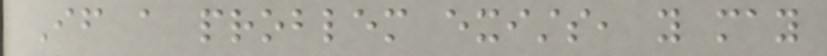If a problem exists, you may
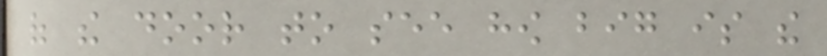of the door to see how big is the
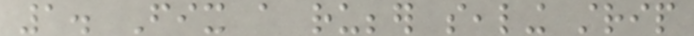1. Fix a rubber sealing strip
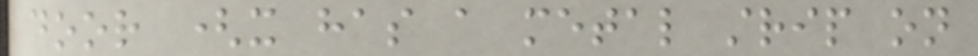door (it has a metal strip on
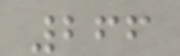266
